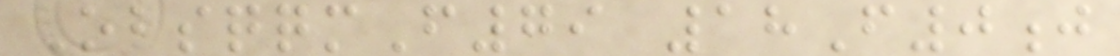ObsqqmF79 18F0j
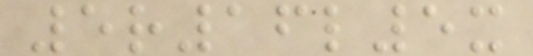5r16l5x
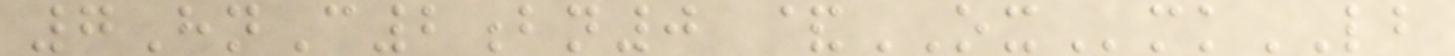7HnC2bn0 &OXmkLB
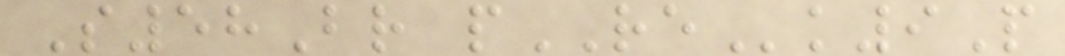S58Br pREk9P
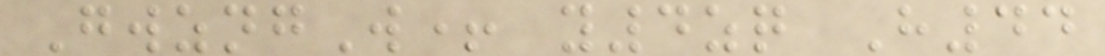GwzngW+ y4zq H44
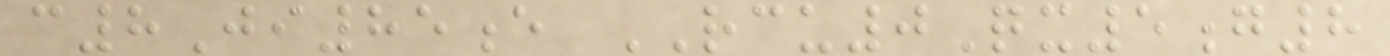c8Ji85e RCU0Qx5g8
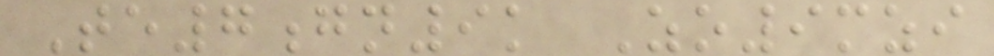Te7gn9k Zo9mzi
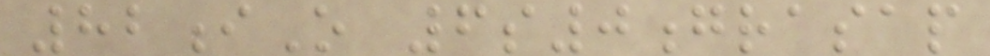82iO 6s0grasap
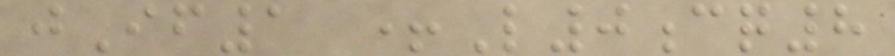jIf1 +L0cq8
